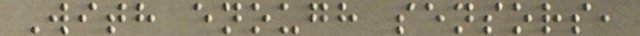With enough sensors,
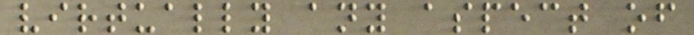virtually any aspect of
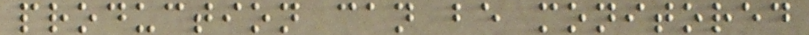production can be monitored
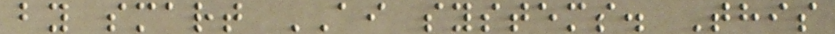by smart AI systems. This
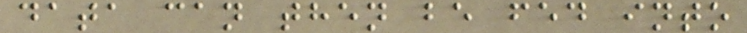data can then be fed into
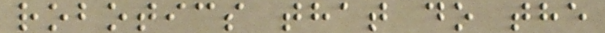robotics that do the
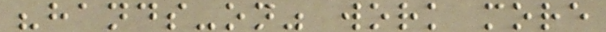"hands-on" work more
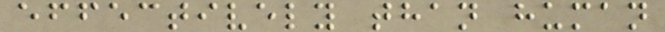effectively than human
